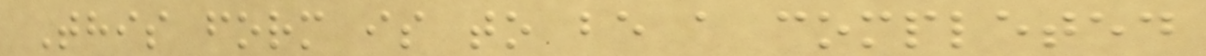This form is to be a completed
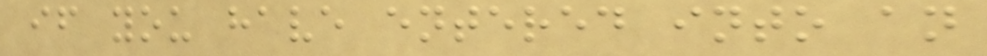if you have entered into an
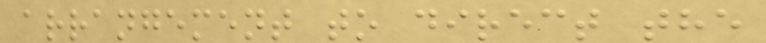arrangement to direct the
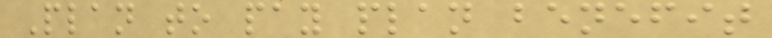Plan to pay plan benefit
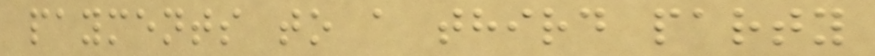payments to a third party
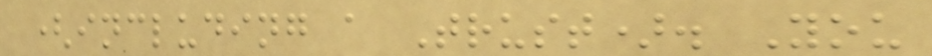(including a Trust). You
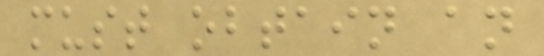must obtain an
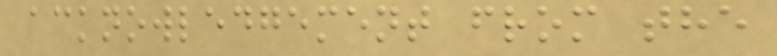acknowledgement from the
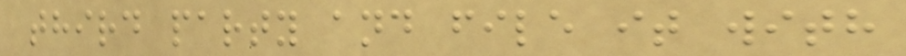third party and file it with
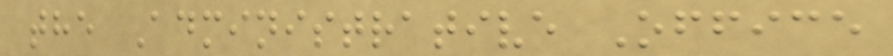the Administrative Office
